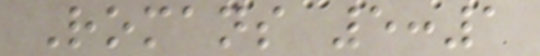Romans 5:1
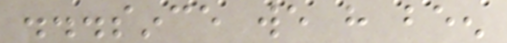...since we have been
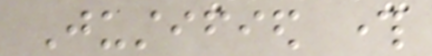Justified through
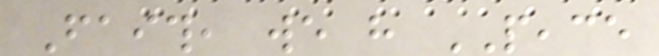Faith, we have PEACE
